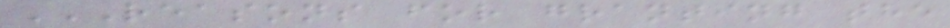REASONS FOR GRANTING THE
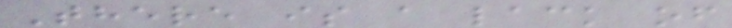There is a lack of
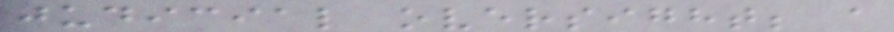judicial oversight; a
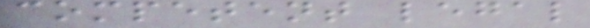competent legal
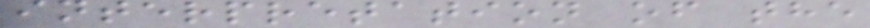interpretation of the
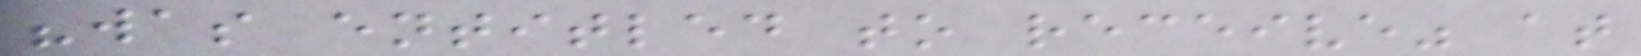"was entitled to receive" at
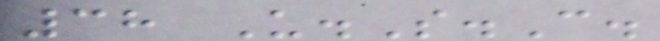38 U.S.C.
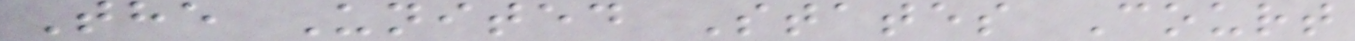The United States Court
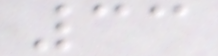33
